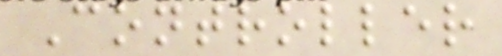Controller
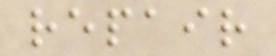repair
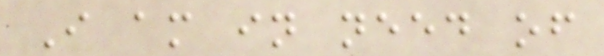I am in need of
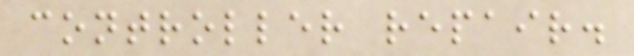controller repair.
